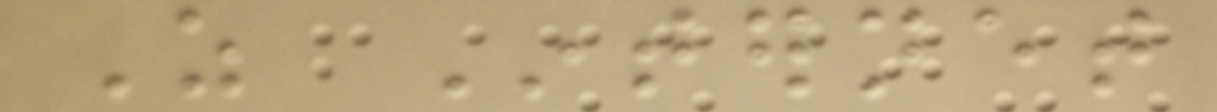As Internet
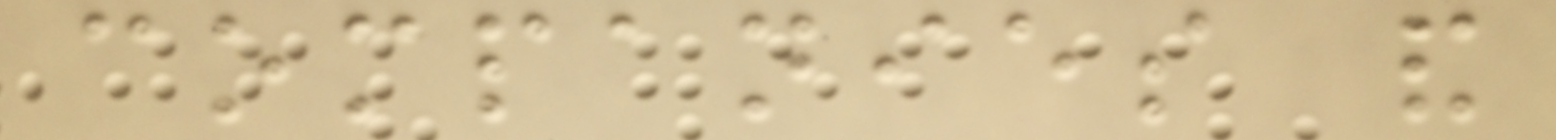companies and
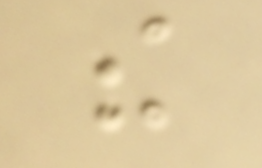the
